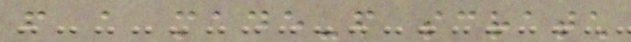from a made-from scratch
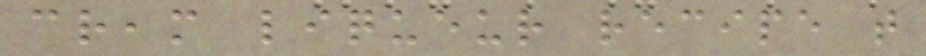cream liqueur recipe that
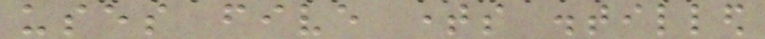uses five times distilled
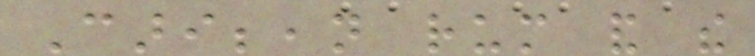Caribbean rum and the
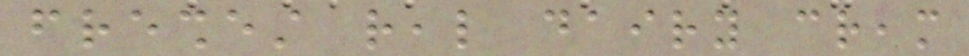freshest real dairy cream
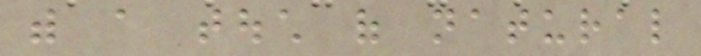with a touch of natural
